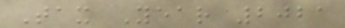Tax Year 2021
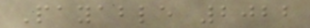Payable 2022
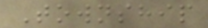Township
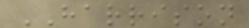HARRISON
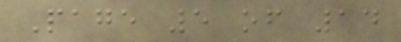Page 5 of 14
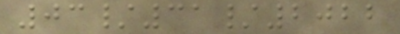03/31/2022
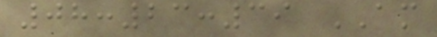08:23:39 AM
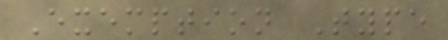Exemption Type
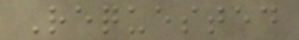Requested
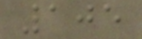105
